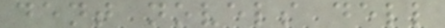dent novels dell
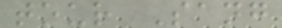tour Sang
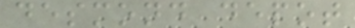desmond depot
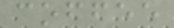coffee
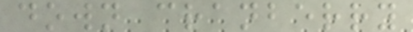down cranberry
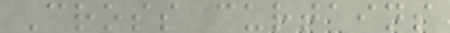Cross curtains
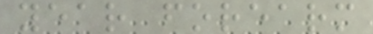year forearm
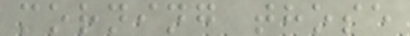morning those
